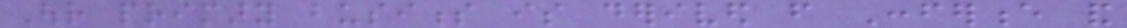Our primary business is derived from Conference and
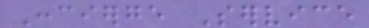Concierge Service
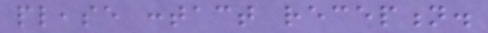please contact reception.
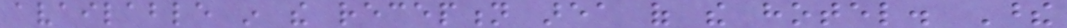available in the reception area of the hotel. These
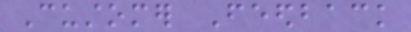Customer Feedback
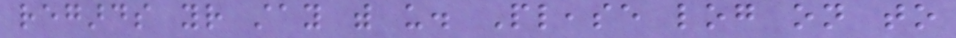regards your stay with us. Please log on to
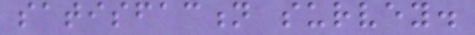satisfaction survey.
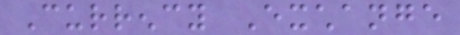Currency Exchange
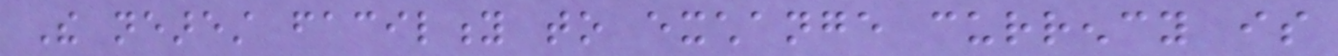The nearest facility to exchange currency is
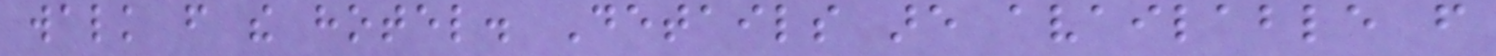walk from the hotel. Details are available from
